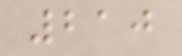210
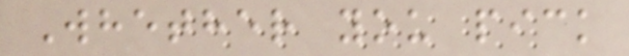Whether you pick
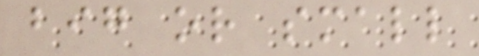big or small
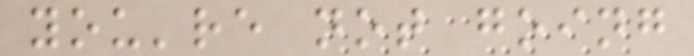you're not going
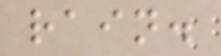rain.
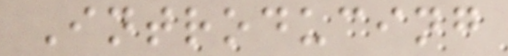Introducing
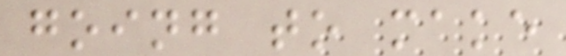going to make
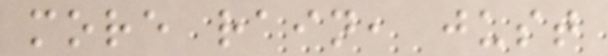more rain, just
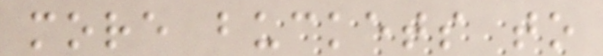more buckets to
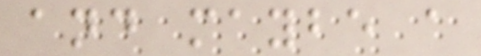and maybe a
